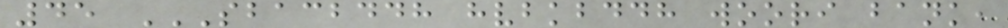45 SBACBDDH HVBKBDDH WOORI BANK,
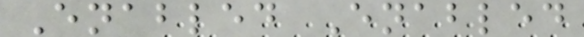Enabled Enabled
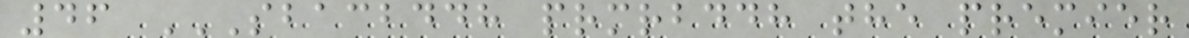46 SBACBDDH PRMRBDDH THE PREMIER
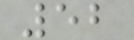52
